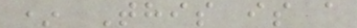* This is a
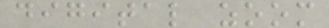digital zoom
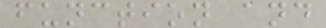function and
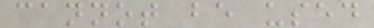cannot be used
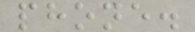phone.
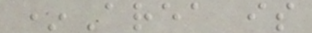*Area is
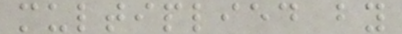multiplied by
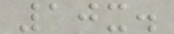10x.
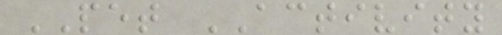PET ACTIVITY
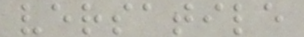versatile
